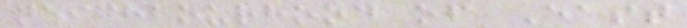neighbourhood of East
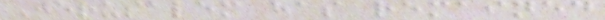Jerusalem has remained
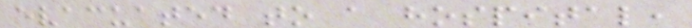evacuated to a hospital,
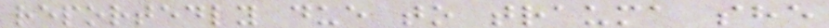reportedly due to trauma she
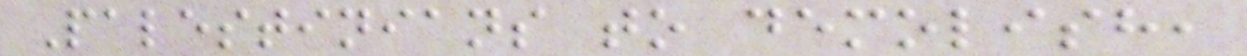Palestinians to demolish,
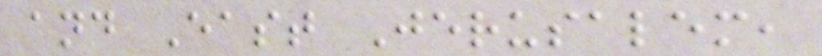and East Jerusalem,
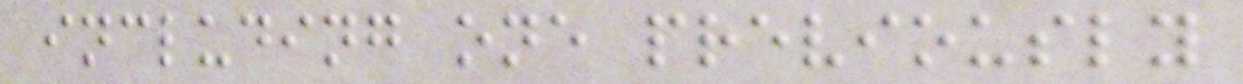including one previously
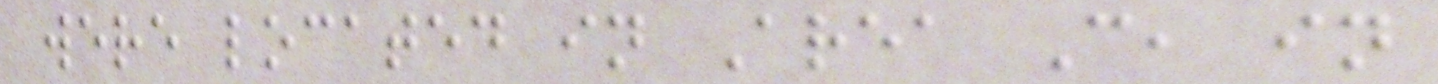were located in Area C, in
